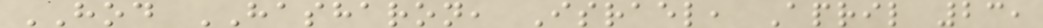HOD HASHARON, Israel, April 23,
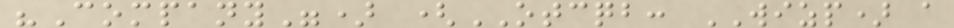"Company") (OTCQB: WIZP) a
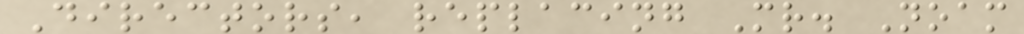Directors, replacing Mr. Noam
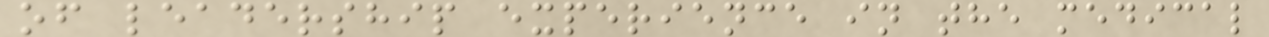of leadership experience in the medical
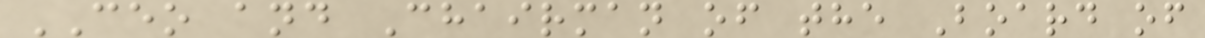CEO and Chairman of the Board of
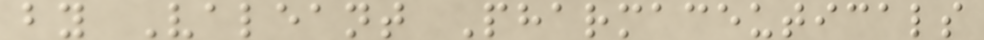by Valeant Pharmaceuticals
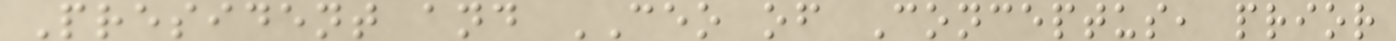President and CEO of Conceptus, prior
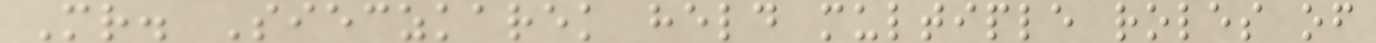Mr. Sieczkarek held multiple roles of
